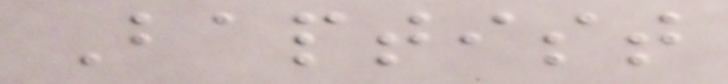Baptist
